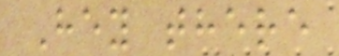Hey there
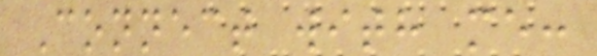Connect with me:
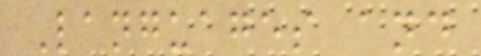Languages and
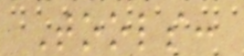Tools:
